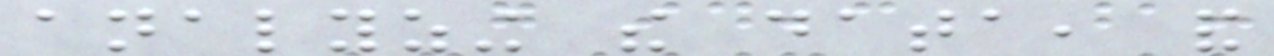analyzing the data, and
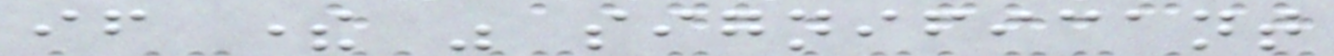if there was significant
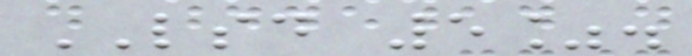LSD 5%.
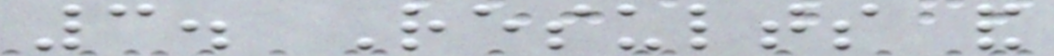3. Results and
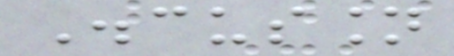Discussion
